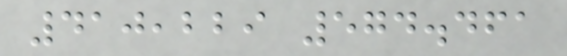410,229 574.461
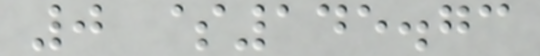0 $145.73
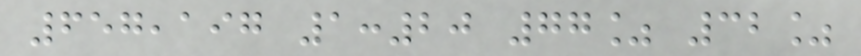657,197 1:20 77% 32%
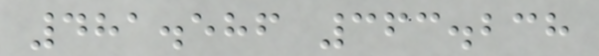481.586 363.238
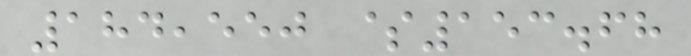184,550 $153.68
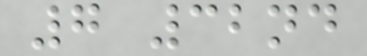7 32nd
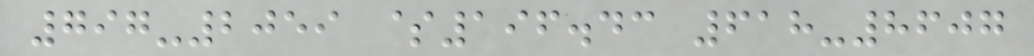797-2059 $196.43 618-8607
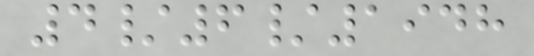4/6/1948
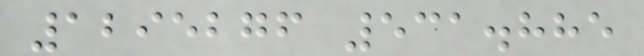1295276 531.885
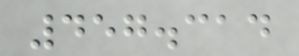457.314
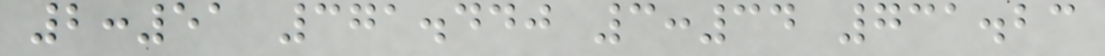2:51 371.440 3:34 731.23
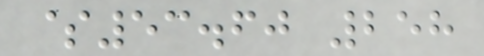$53.60 258
